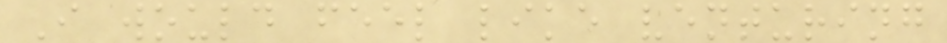I would feel like venturing
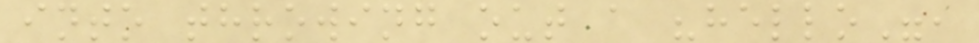into throwing out a "hello",
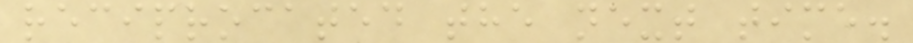reciprocated the next time.
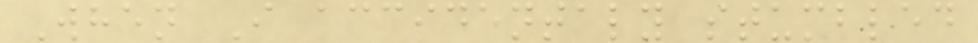When I accidentaly stumbled
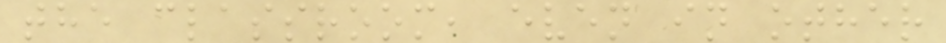the classroom, even in other
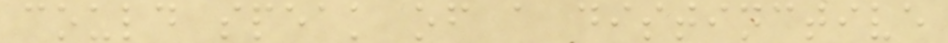could speak of a distinctive
